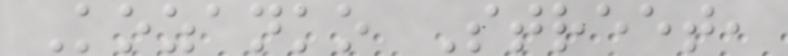Kozanko Street,
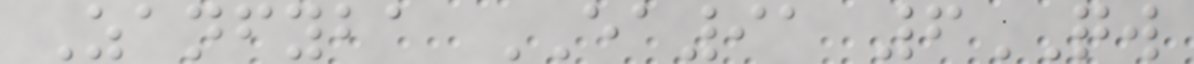Zanfyba EA91 6QW
